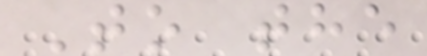To the
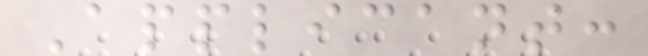Applicant:
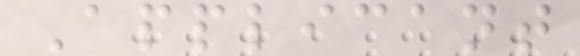Applicant
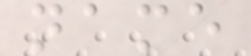name
